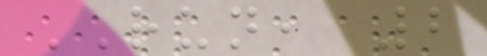RUN, 2
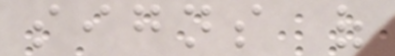signs of
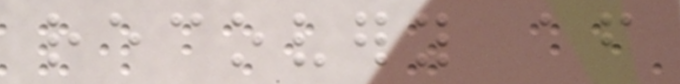recovery after
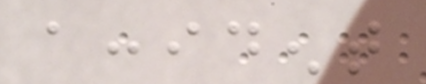accident
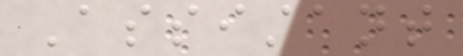Assistant
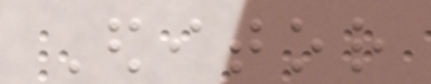Editor
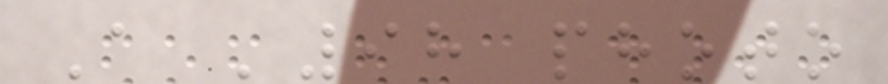A '98 photo
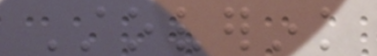Stoverink
